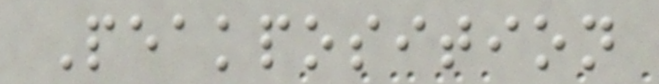Peakposition
